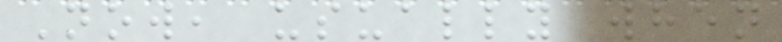Now, usually when
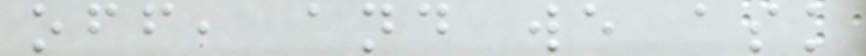off, and we ask
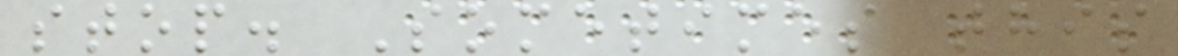stop. Sometimes this
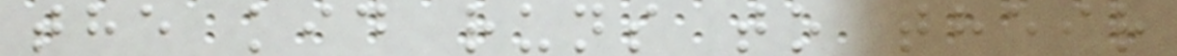the kid runs to their
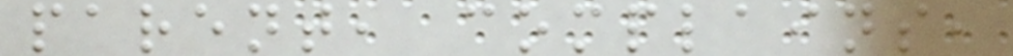parent, complains,
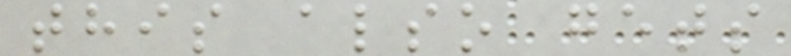this also gets
